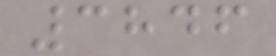3846
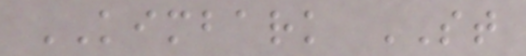KIMBARK ST
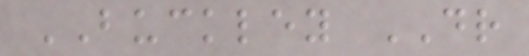BUCKLEY DR
